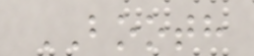BOOTH
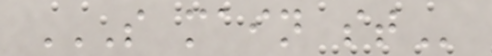S MAIN ST
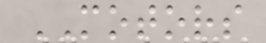MOTORS
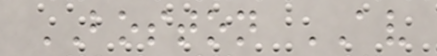BOSTON AV
